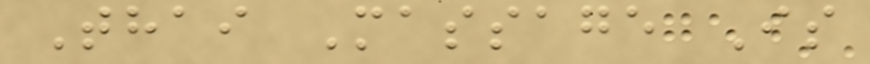Thai Massage Is
